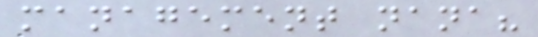management nana?
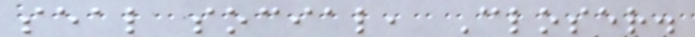seal social, Closer.
